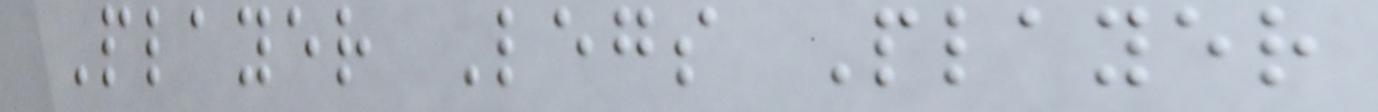Player Legs Player
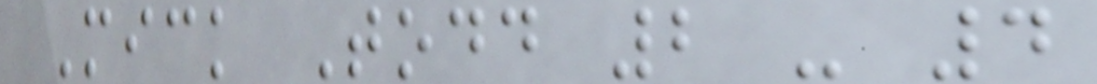Mick Todd 2 - 4
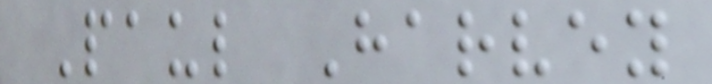Paul Harvey
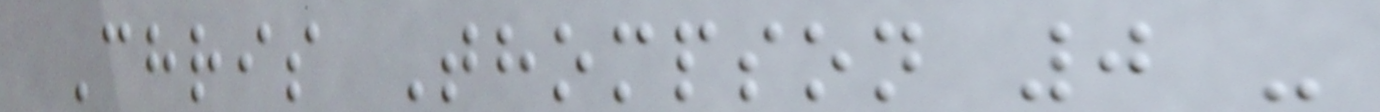Chris Thompson 0 -
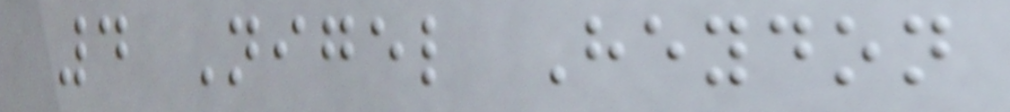4 Nigel Heydon
